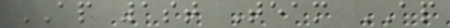AP 1st Team AP
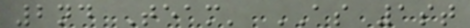2nd Team' AS 1st
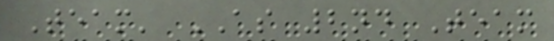Team' AS 2nd Team
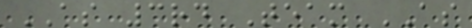AS 3rd Team AS
